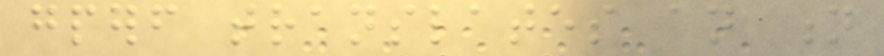gperf translates an n
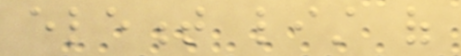element list of
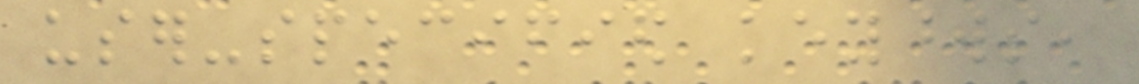user-specified keywords,
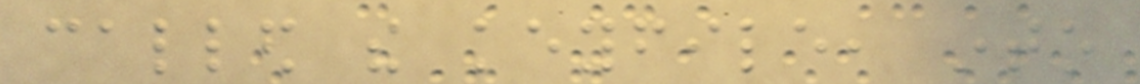called the keyfile, into
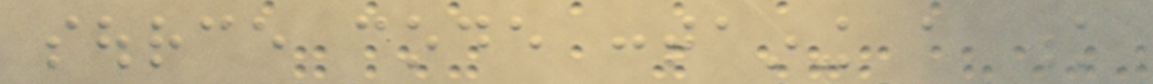source code containing a k
